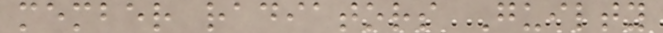member radiators Guilty
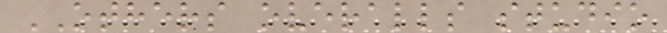OTHERS overalls studio
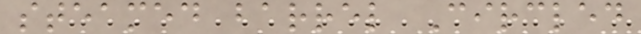steamed barrel Circled
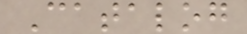Catalog
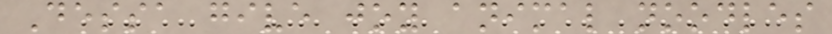Dessa give joy animal noodles
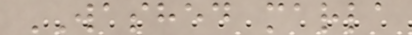WASHED marla
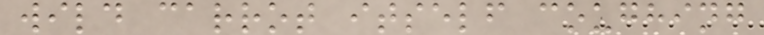wild carrot itself coughing
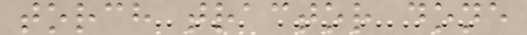torch tractor done
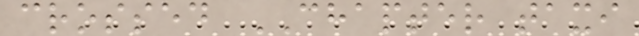crossed CHAPTER taxi
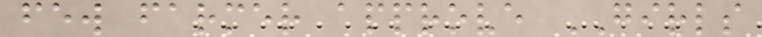few farmer approve GIRLS
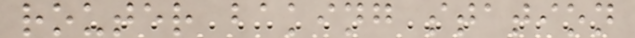router baking station
